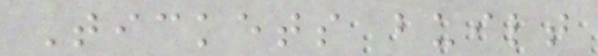Tickets built
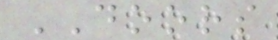DOORS
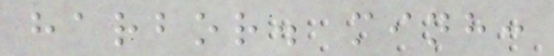harbor. minh:
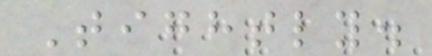Tightly.
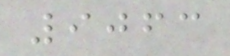9063
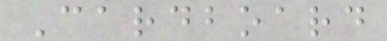Cardboard
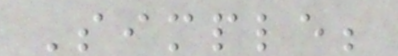Simple;
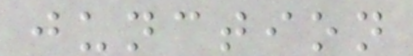junction
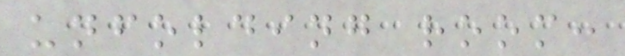unfolding room:
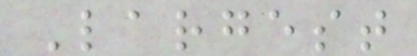Largest
